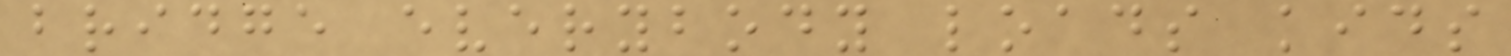bridge everybody loads kids
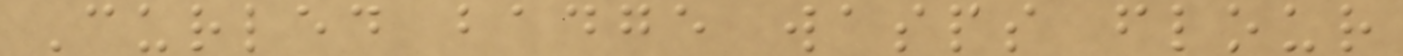Curled badge wasps flour
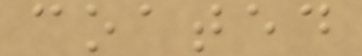coated
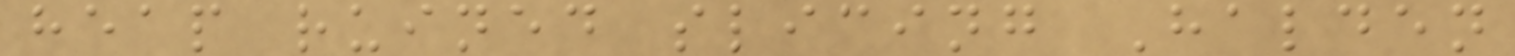heap ruined slicing Halden
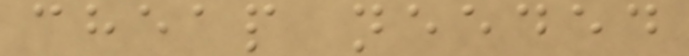cheap needed
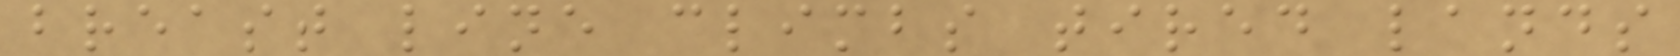breast line climbs tired lands
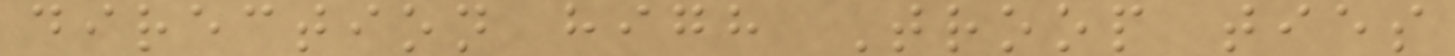direction high Troop ties
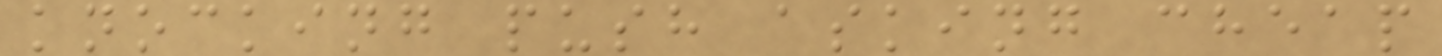knocking push asking cheap
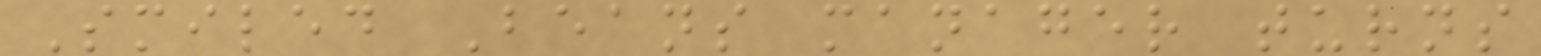Smiled Beans manager turns
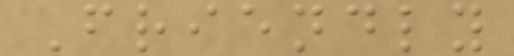Friendly
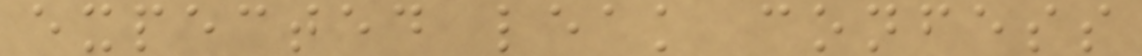expected leak confess
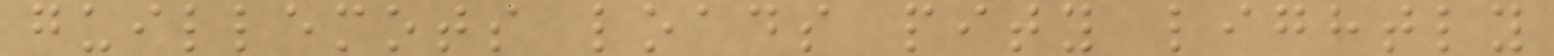guillemots loads pity lightly
